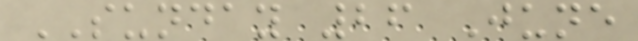SUNDAY 26 June
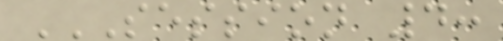SESSION 4:
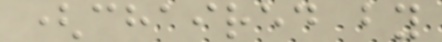(chaired by
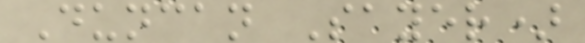Duncan Sayer)
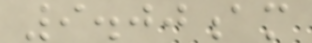9.00am
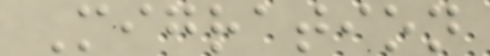Migration
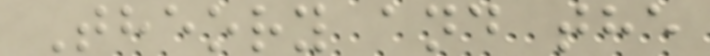Theory and the
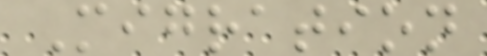Migration
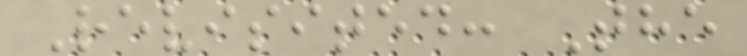Revisited: The
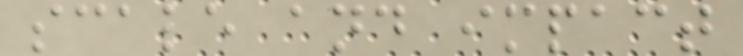scale and impact
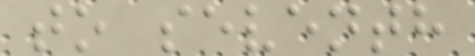to seventh
